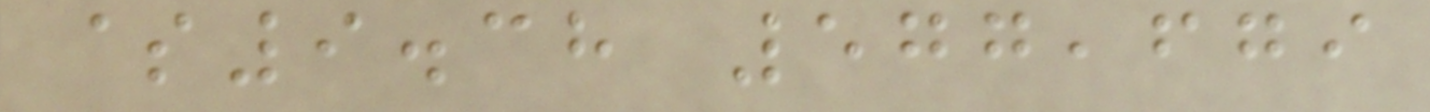$9.38 577,679
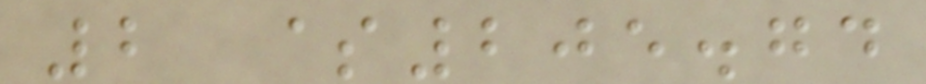2 $205.74
